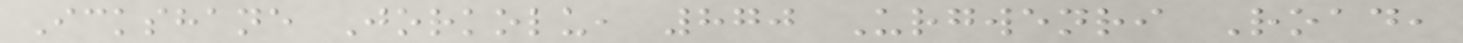Ickshane Jorkolu, 870 Urgwenri Road,
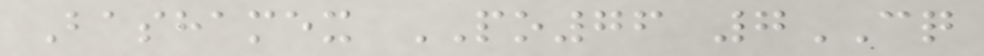Bashamex PO76 7CQ
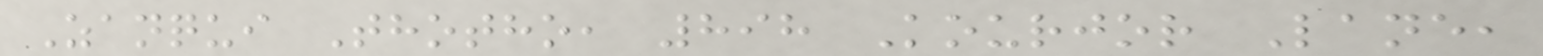Zanqui Thotho, 898 Kourjor Lane,
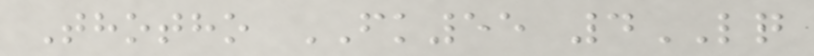Thotho FK55 4LQ
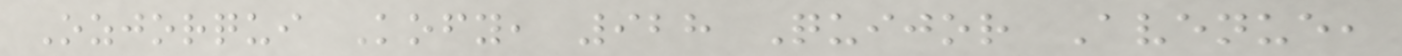Ozjorqui Kofy, 928 Quijor Avenue,
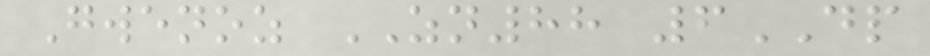Gwenoz ZN88 6DP
